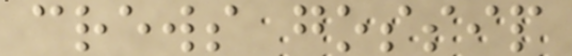crews gossip
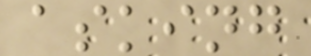asking
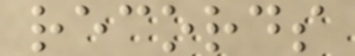records
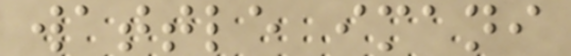wattle imani
